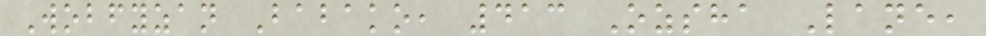Wobfyzan Babako, 413 Ozsha Lane,
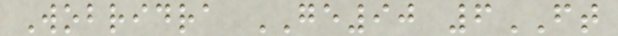Wobridra GE90 6FT
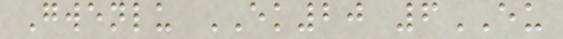Gwenlu EK20 6EU
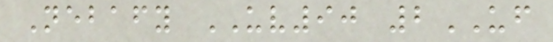Nebafy UV90 2UF
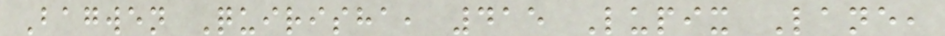Bagwen Quirisha, 415 Lupix Lane,
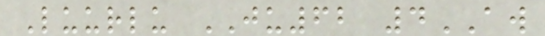Luurlu JU62 4AW
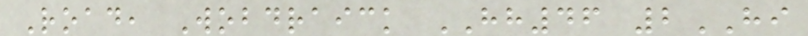Road, Wobdraick HH46 2HI
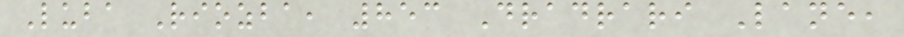Luba Riozba, 853 Dradrari Lane,
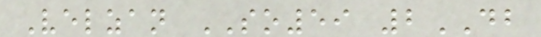Velzan SO59 2DB
